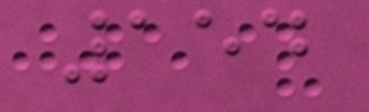154
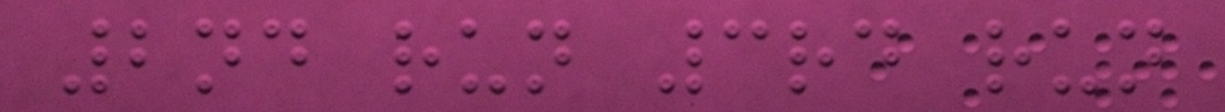2nd run 3rd run
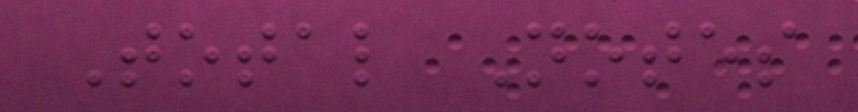Total Notes
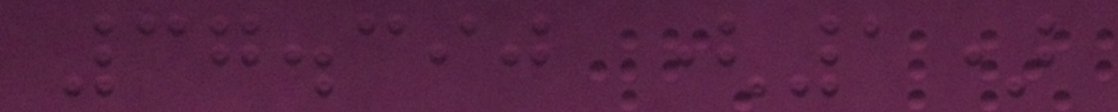37.390 (1)
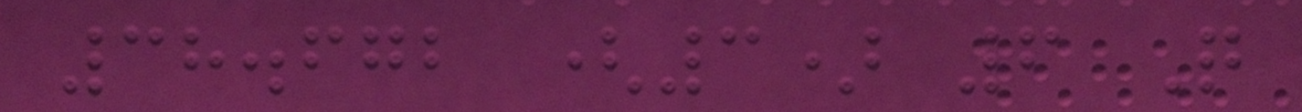38.672 (3) 6 Q
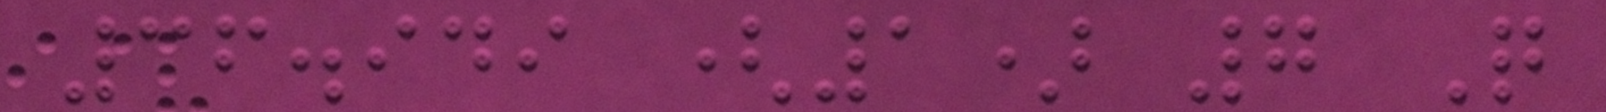36.949 (1) 7 Q
